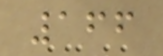166
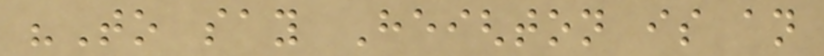"To say Heighton is an
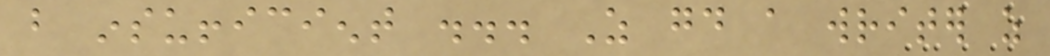but insufficient ... As good a writer as
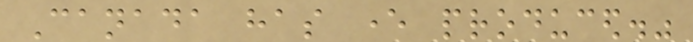Canada has ever produced."
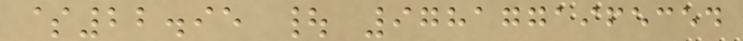$22.95 | 9781771965354
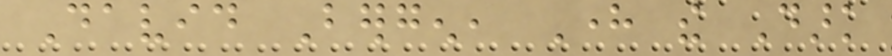David Bergen, Here the Dark
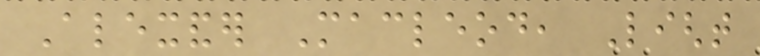Alexander Macleod, Light
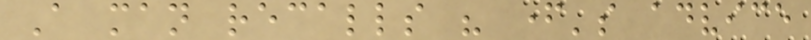A man recalls his father's advice
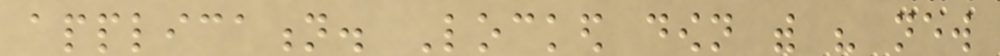application. Locked down with his new
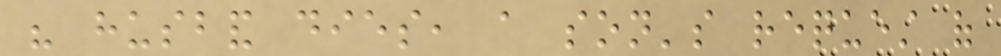his husband dies, a son's request of
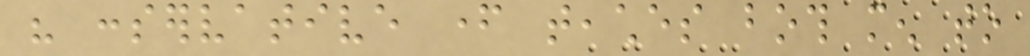his conservative father teaches both men to
